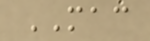MAC
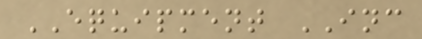EQUIPMENT INC
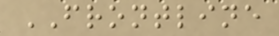FRONTLINE
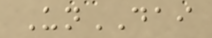UnDAI
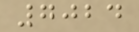7024
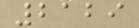2129
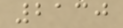2130
